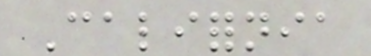California
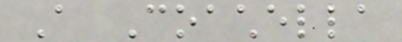A Coachella
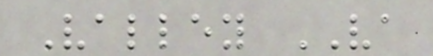Valley VA
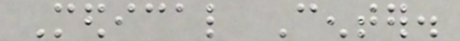Medical Center.
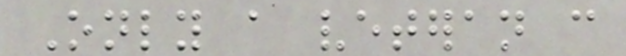Only a veteran can
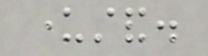understand.
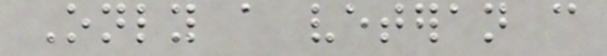Only a veteran can
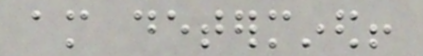am determined!
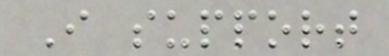I support
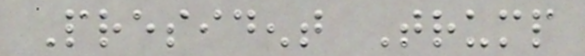President Trump
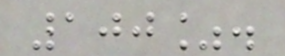100%.
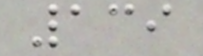139
